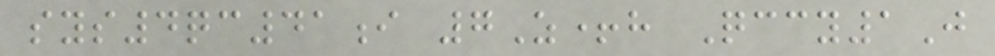sys4qc41i 7Z+h Qccy1J
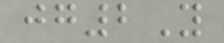jg2Y
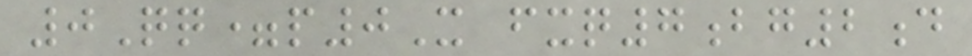0Qq=p0X fxq7bg2d
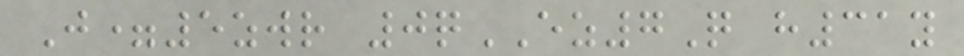J=5zwr 0qEZ7Q h31y
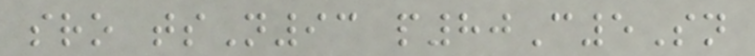sro tsN93 p80C5Sn
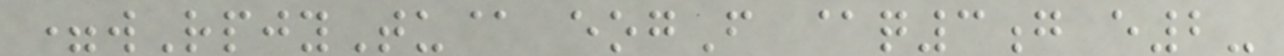=wRpjyTu@ eogF @q3g e2-
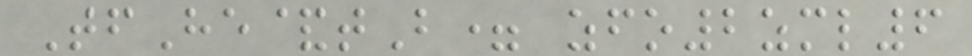TfHe&tB= zfo2zml6
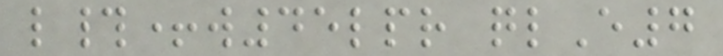l#+w45lpr qlE7
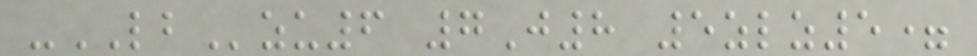-LBzu6 7J8 5zlz5=
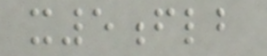x5flb
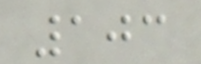103
